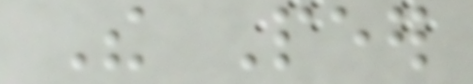The Peer
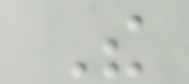The
